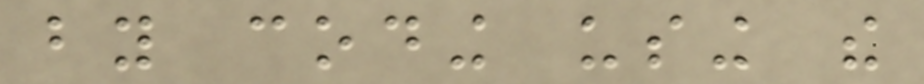by coding using the
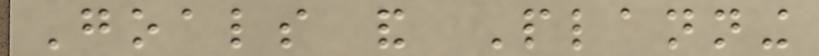Goals and Planning
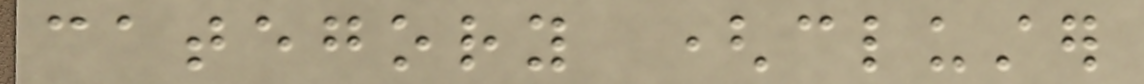category (cluster
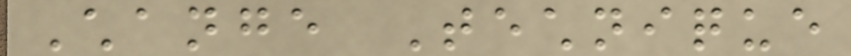Change Technique
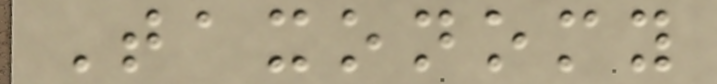Taxonomy
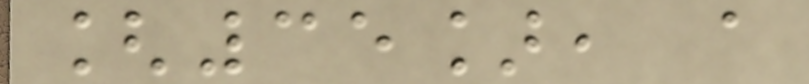[35], a
